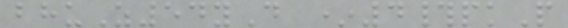bhuZ54yD *4#pkP
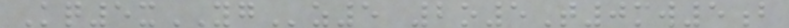Kq5xYGz5 2o5T0mw5b
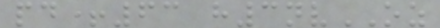pd+63 h3nvOZ
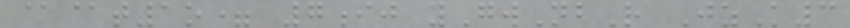@@t1o= 7ij yGwNbR JzK3
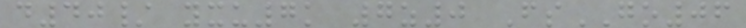d40/ yxu7k 7z0 FsGO06
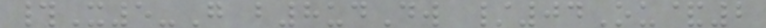#X5-G b8udDw /04Ou&2
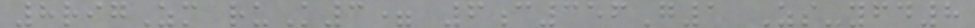8rigZm ruK3= 6c356G1 Zs-yfd8
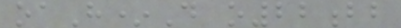oaH*D o22bb
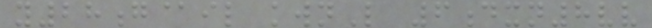y28g@il kwnL 6dxn8vv
